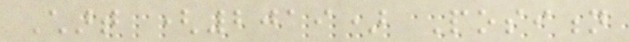Chart (2019) Position
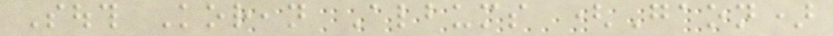South Korean Albums (Gaon)
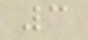3
